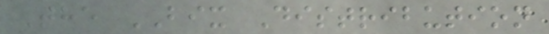The BIX Distribution
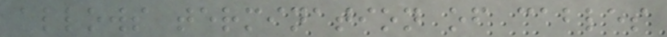allows termination of cables
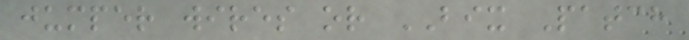jumper wires or BIX Patch
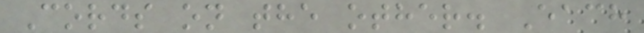Cords on the other. Each
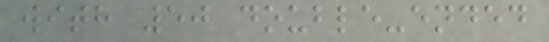with 50 double-ended
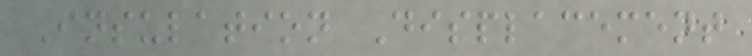Insulation Displacement
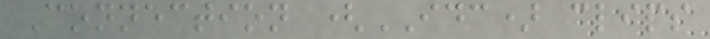Connection (IDC) clips
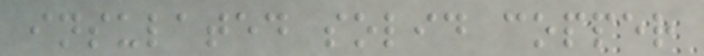insulated solid copper
